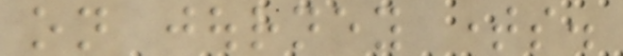on journey times.
